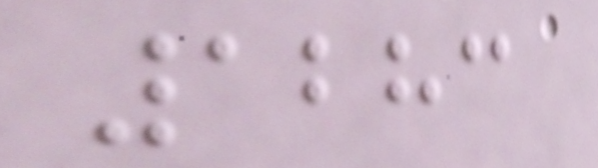1283
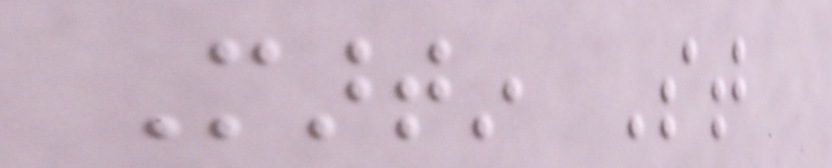Martin St
